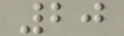20
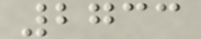2733
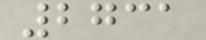2731
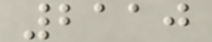2110
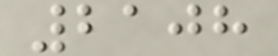2108
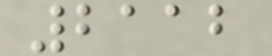2112
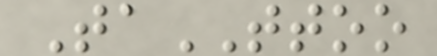TaTTOO
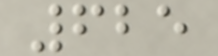625
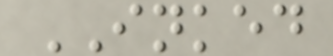INKED
